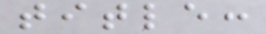title:
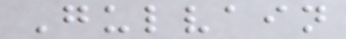Gulvain
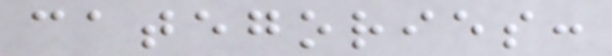categories:
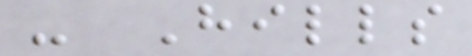- Hills
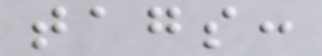tags:
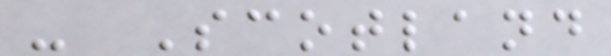- Scotland
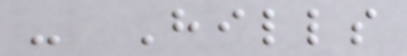- Hills
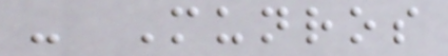- Munros
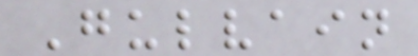Gulvain
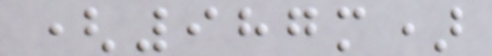(987m)
